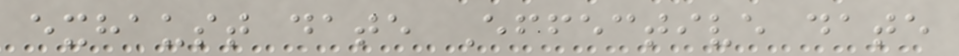exhaust date Effective date
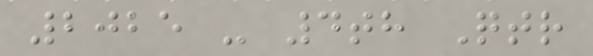2025 - 4th Qtr
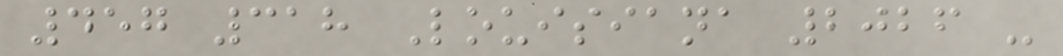457 318 Louisiana 2026 -
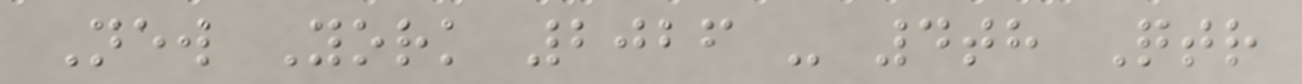New York 2026 - 4th Qtr
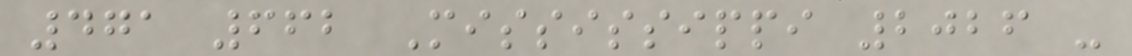471 662 Mississippi 2026 -
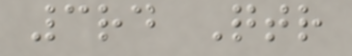3rd Qtr
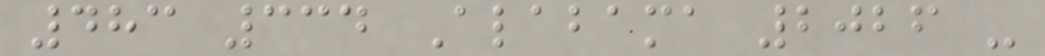483 334 Alabama 2026 -
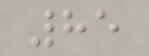85
